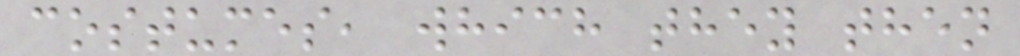costumes, which they then
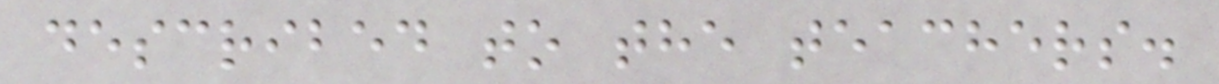described to the teachers.
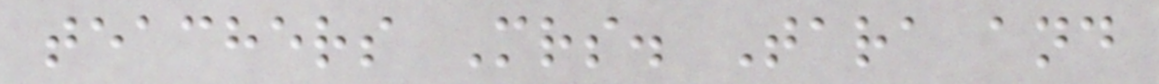teachers Mrs. Tara and
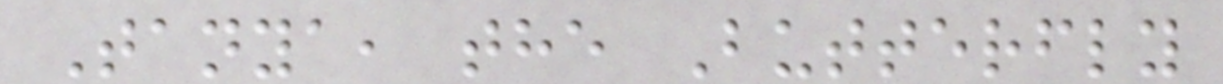Tanya, the Butterfly
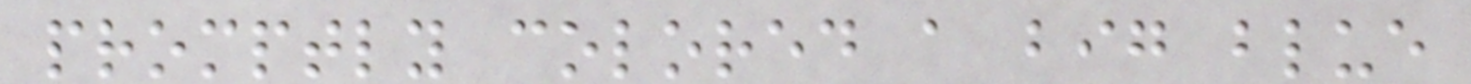promptly colored a big blue
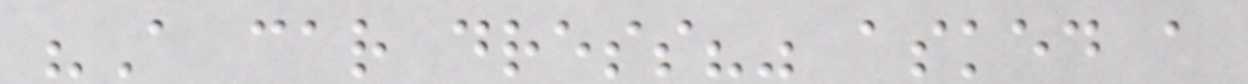"A car dress?" asked a
